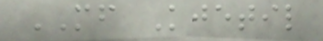MF Kjetil
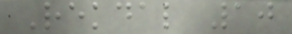Rekdal 10
